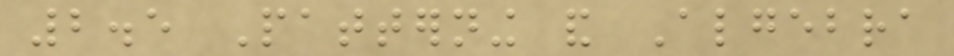2.5 Patterning and Algebra
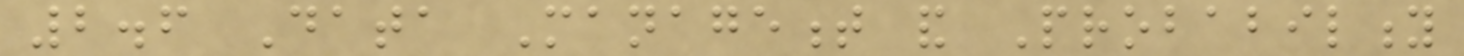2.6 Data Management and Probability
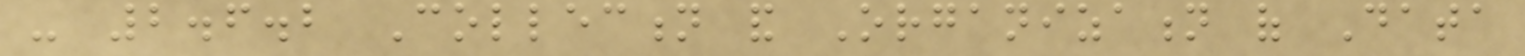- 2.6.2 Collection and Organization of Data
